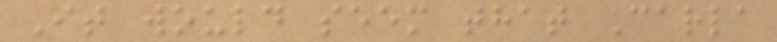It would seem that Carla
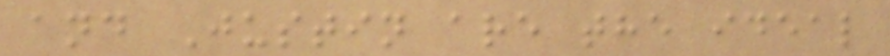and Justin are the ideal
